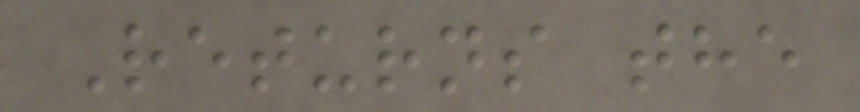Returns the
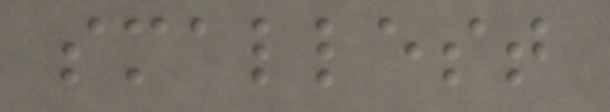smallest
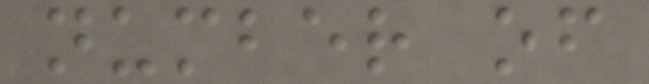number of
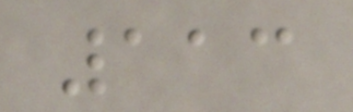113
